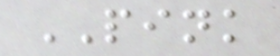PINK
